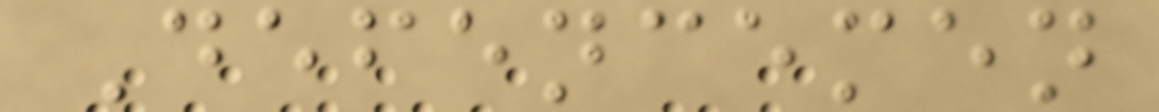Defencemen
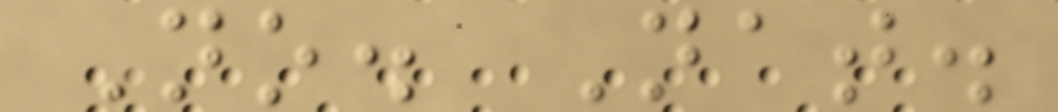No. Nat.
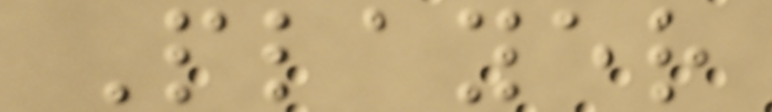Player
